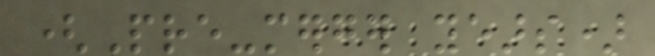(Pre-merger years)
